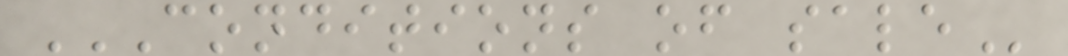CONDITIONS OF SALE
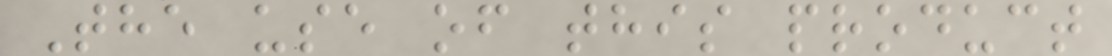The use of this product
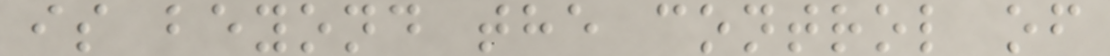is beyond the control of
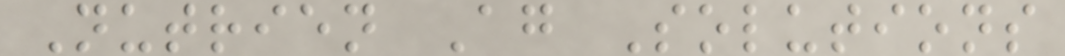Nutrien Ag Solutions
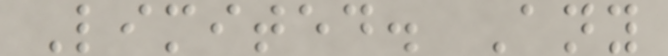Limited. Any
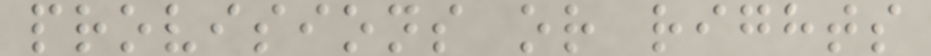provisions or rights
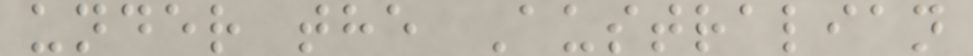under the Australian
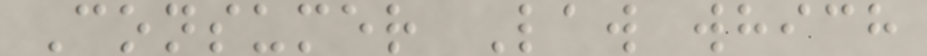Consumer Law which
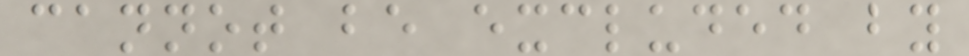cannot be excluded by
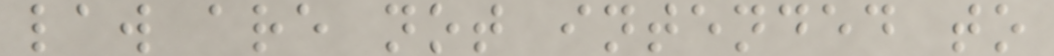law are not intended to
